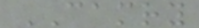CAMRY
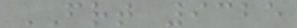FRT 9325
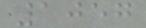1057
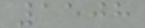1508
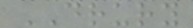DRURY
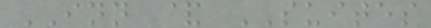INN & SUITES
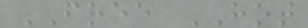FREE HOT
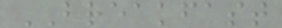BREAKFAST
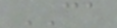CA
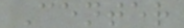Center
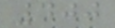400
